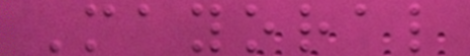Mayoral
